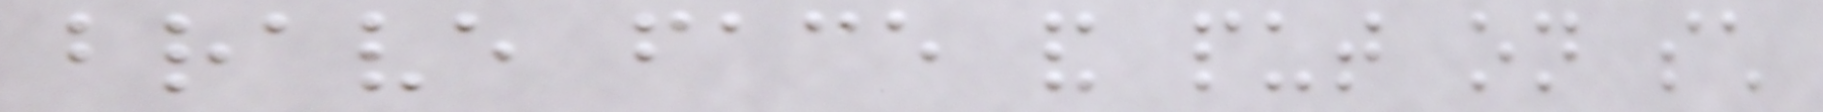brave face and put on such
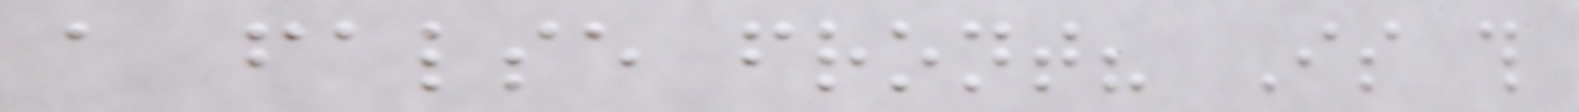a false front? Is this
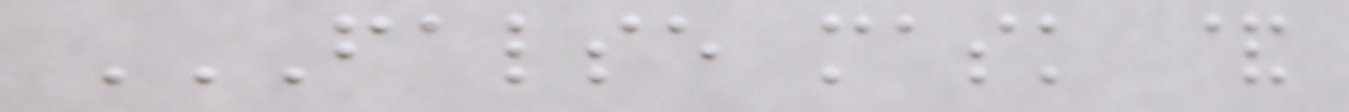FALSE MASK &
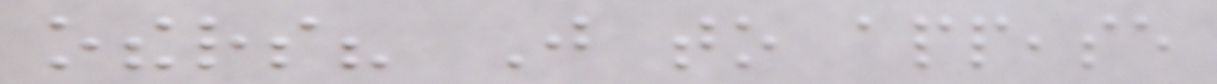others? Just to appease
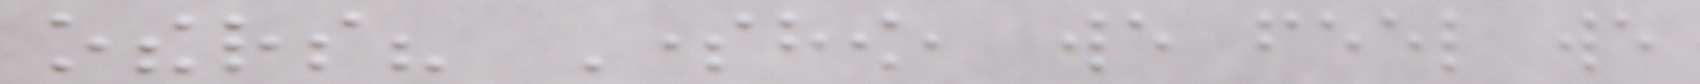others? Somehow, we feel we
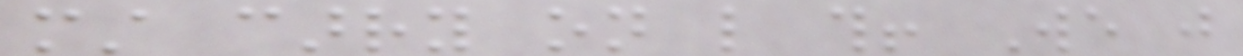must carry on like this! We just
